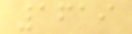1619
